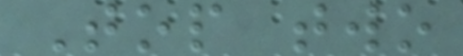Top two
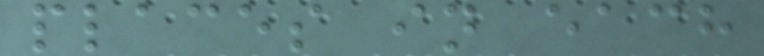places in each
